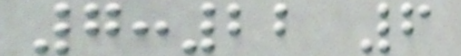7:22 6
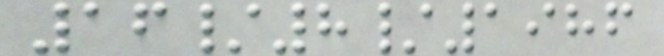16/8/1986
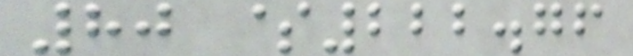80 $222.76
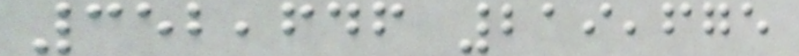352,646 219,675
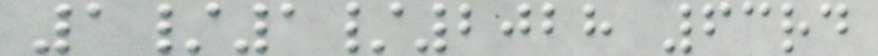1/1/2028 63rd
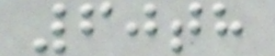60th
